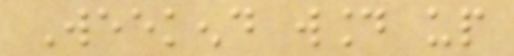Weekend wound up
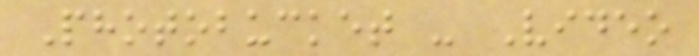Photobucket - Video
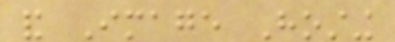and Image Hosting
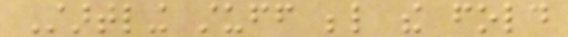Startling stuff below the fold
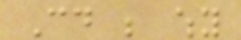Could be why
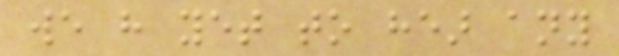we have yet to hear any
